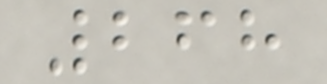268
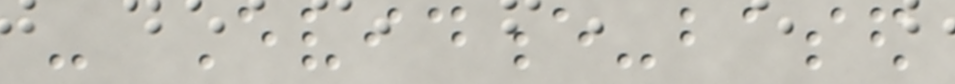- Evidence-based
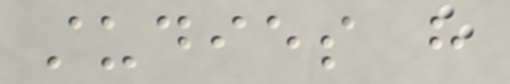studies have
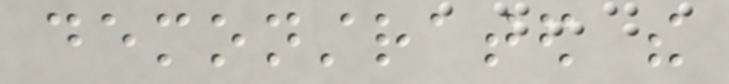demonstrated the
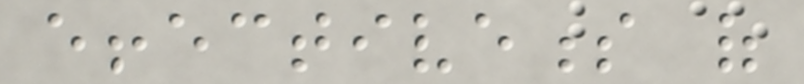effectiveness of
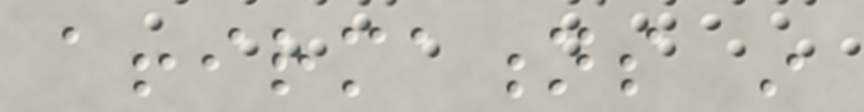affirmations in
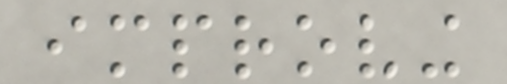improving
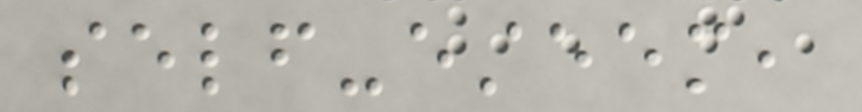self-esteem,
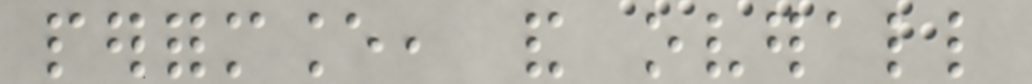performance, and overall
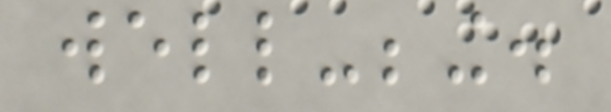well-being.
